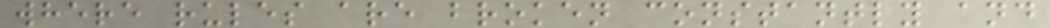where rules are broken constantly and
